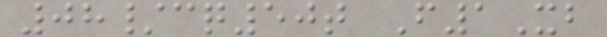08/cq50t F1Xb
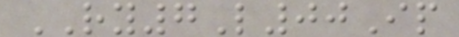RY7L00Ip
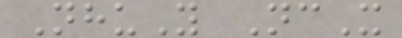NhuY NcX
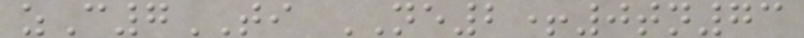zC7TI NE2+0tn73
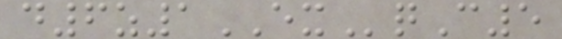d6z1EXqC5
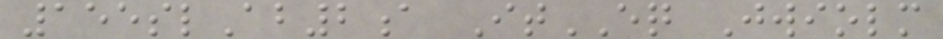155slAb2a ItEQ Jwiolm
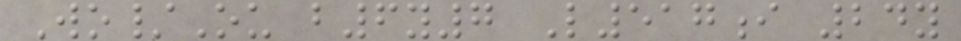Wo/Ou b6y7 L517i 24y
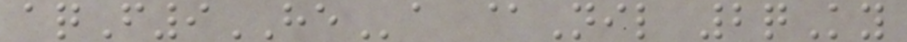aqF9HEa @Nil 2qKy
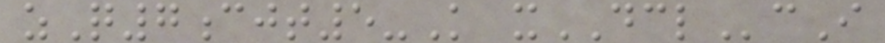zQ7cjt5-K xDCLcI
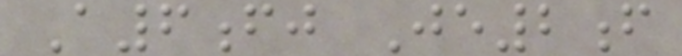A6fj Je2f
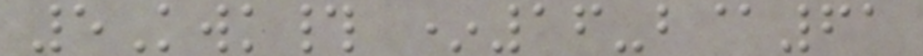5Kwk# *16-b@61
